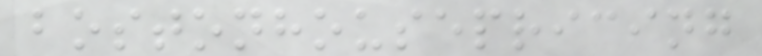bostonhousepricing
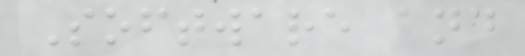Software and
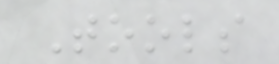Tools
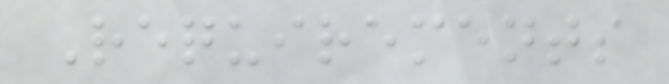Requirements
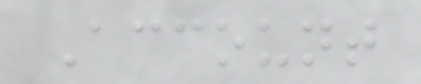Account
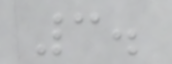3.
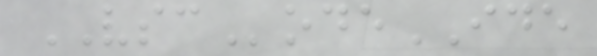VSCodeIDE
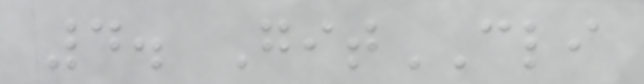4. GitCLI
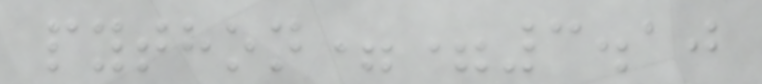python==3.10
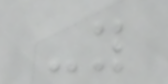-y
